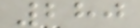280
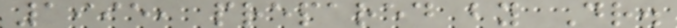1995, prepared by Dr.
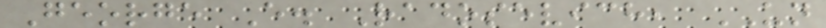George E. Radosevich, UN
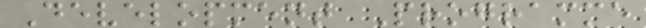Development Programme
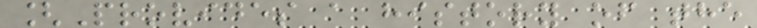[Provides a history of the
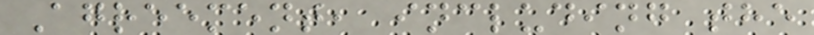Agreement, including the
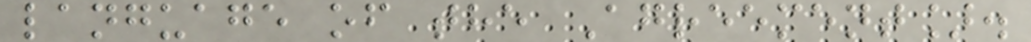language of the Agreement].
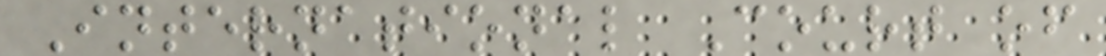International Court of
